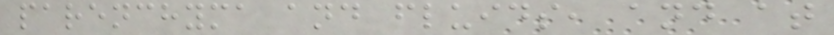parenchyma and fluids, and at
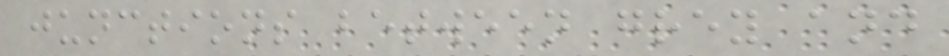junctions between grey and
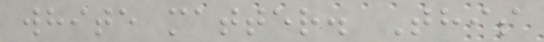white matter. This
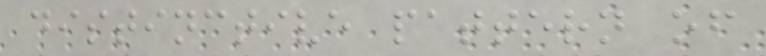distinctive pattern of
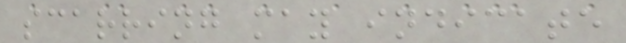scarring may indicate
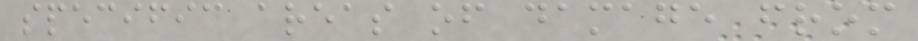specific areas of damage from
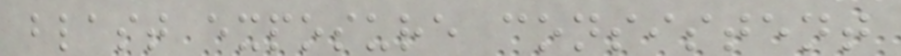blast exposure consistent
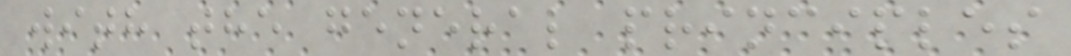with the general principles
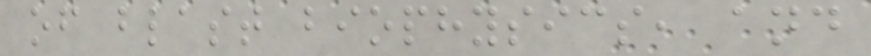of blast biophysics, and
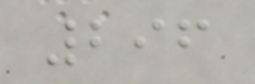296
